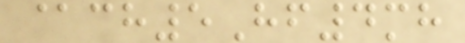@ch5Hf4mh
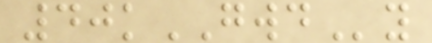40kGWDy
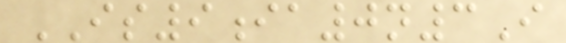IS9ia0n3I
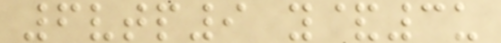6vtp9 y&3u
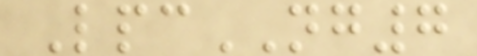LpcNG7
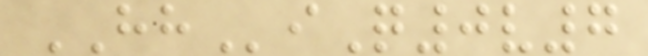HHiQ0v7
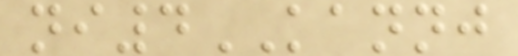ni4KANNJ
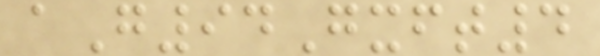aG94Gxft4
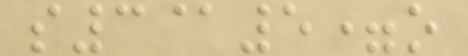s3@5=o
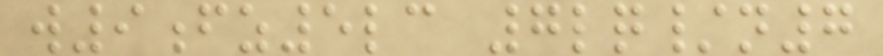w9fz5lc 7lq/n7
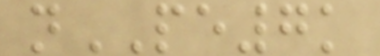nPE7k
